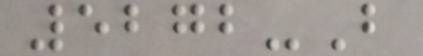5272-B
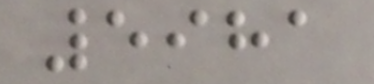5981
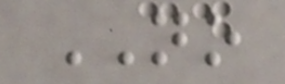NO
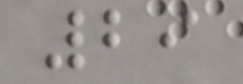29
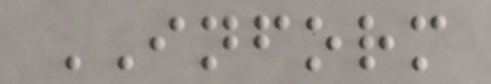INFORM
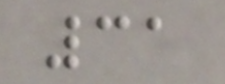31
